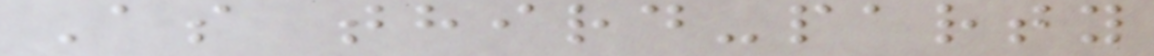As third-party
